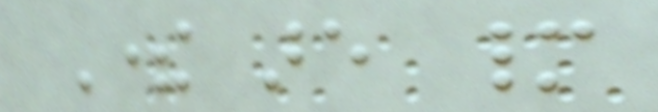There are many
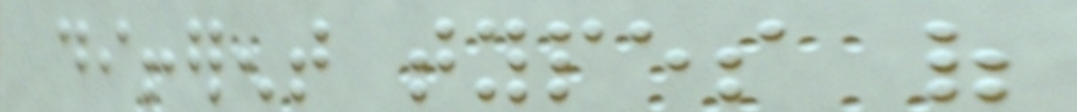different types of
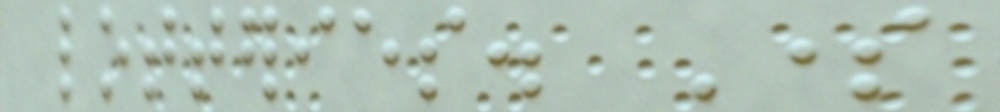lotteries. Some
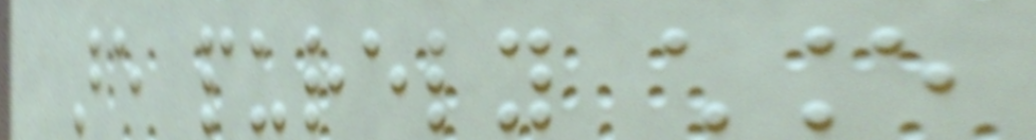are purely chance
